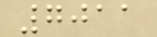7011
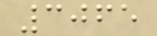3065
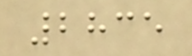2835
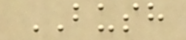BUSH
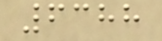6388
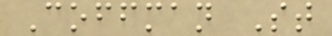Coffman St
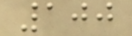100
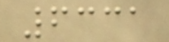6331
